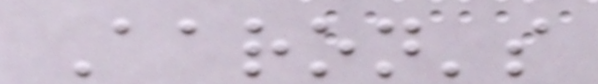Aaron's
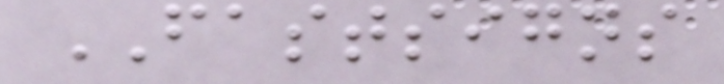FASTSIGNS
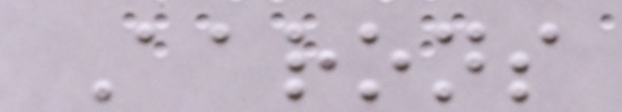Aarons
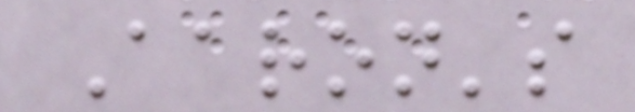Aaron's
